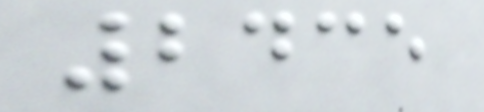2435
